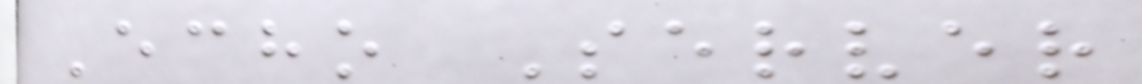Echo Server
